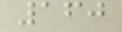160
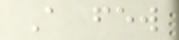A few
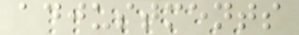adjustments
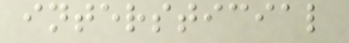intersticial
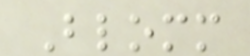Blomm
